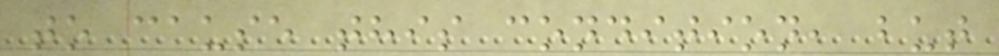to cause this condition, but
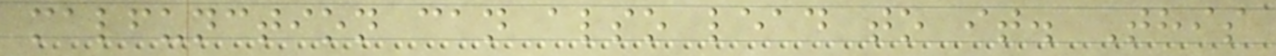malfunction can also lead to it. This
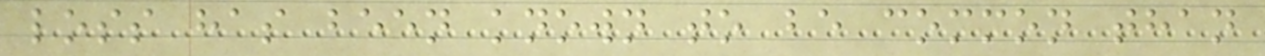loss has been known to be common than
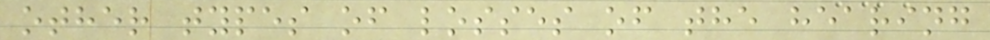other types of losses of the hearing
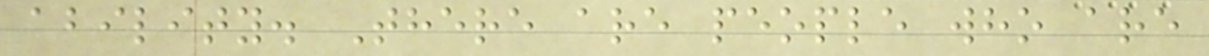ability. There are people who are
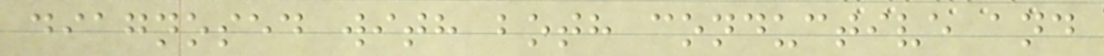diagnosed with both conductive and
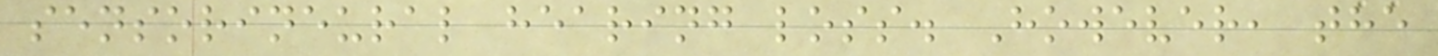sensorineural hearing loss. However, the
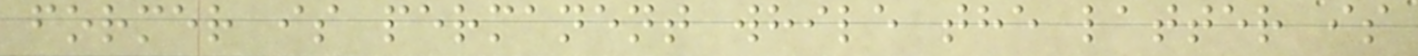former is permanent while the latter is
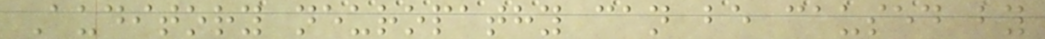Auditory neuropathy can be caused by
